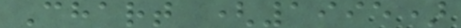Chart (1995)
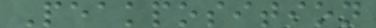Peakposition
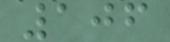106
